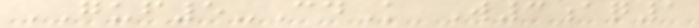GUF5-CdK W3aq1
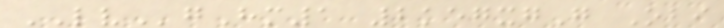LVgHm1 2kegxgG Obi
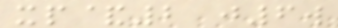xp&2 j6w
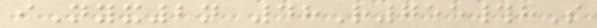iNyx2n 48R755#hS
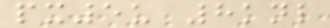px5u 8knl
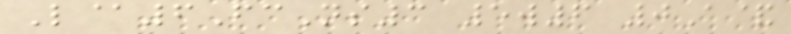L@6FcNs3 5w6 0A&
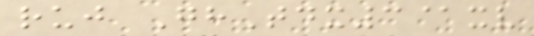ruj GhTdx3@xv
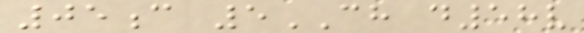05c 5CH d58v
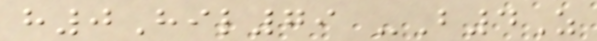h0Hil79 -B4Z
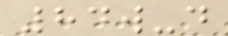84w-d
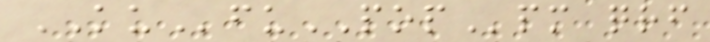KUfuPOPpm qrf
